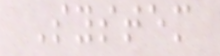System
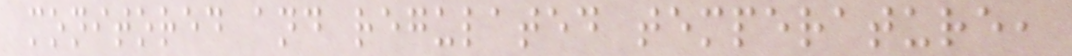monitored and regulated temperature,
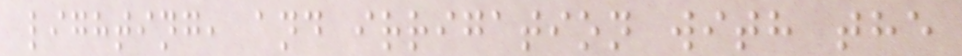lighting, and irrigation with the
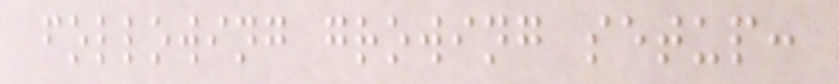following growing setup:
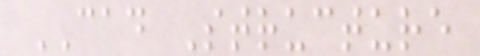CAD Structure
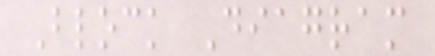Block Diagram
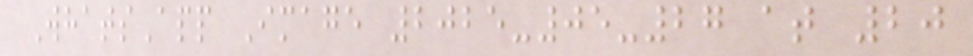WhatsApp Image 2025-05-27 at 20
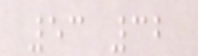53 32
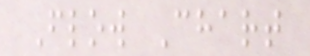Flow Chart
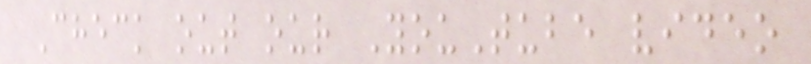Check out our YouTube video
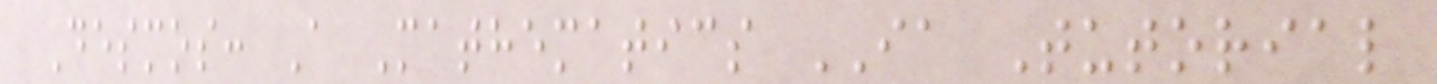Desmos: A Mathematics IA Tutorial
